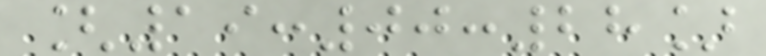[19:00:28]
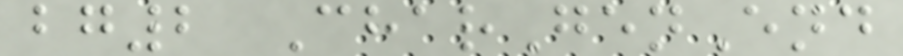bg2 CharGenEnd
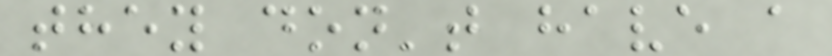they don't have a
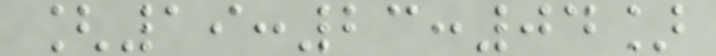[19:23:04]
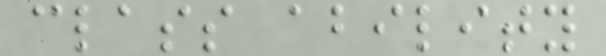class ability
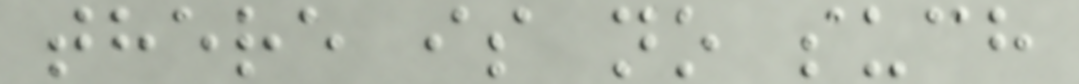there is no such
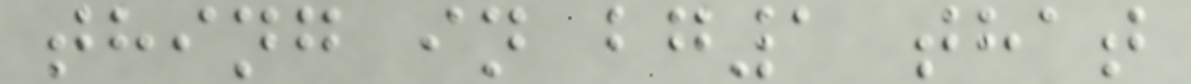thing in bg1 that
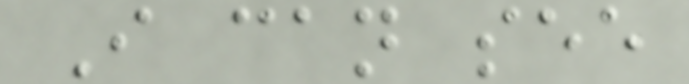I can see
